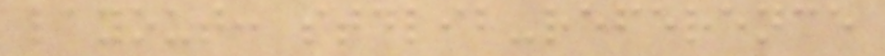layout: stdlib-reference
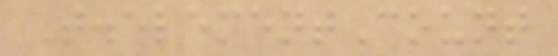T.elementCount
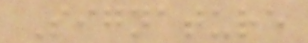Signature
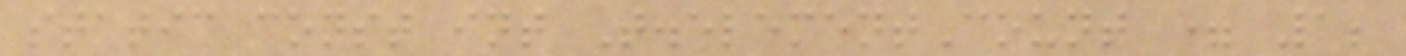static const int T.elementCount = 1;
